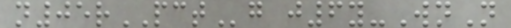n05rPCTg j6y-WnN
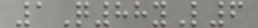1Q88yL6
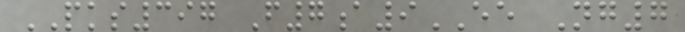PKS397 F7a9EE Ng7
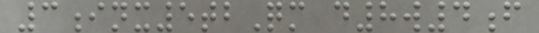3inx5tbQm d8w4f
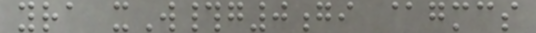yra xW#g0gi @gmcs
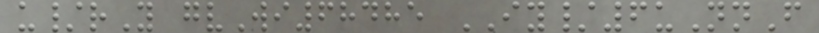u/rY gvWi68485 IY/6uNnF
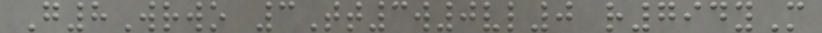G8Wrwo 3Tt3w0vl0 r794yM
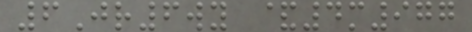6Jr6wy &4m977
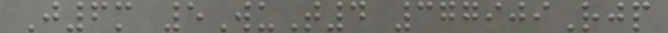J6m 5WuT4 377909Rjp
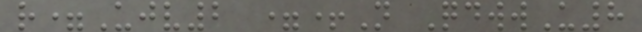r=Ujv2 =+N QdwwU8
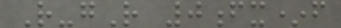R-gR 0fx*f
